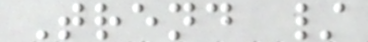Trend /
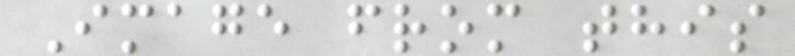Image from this
